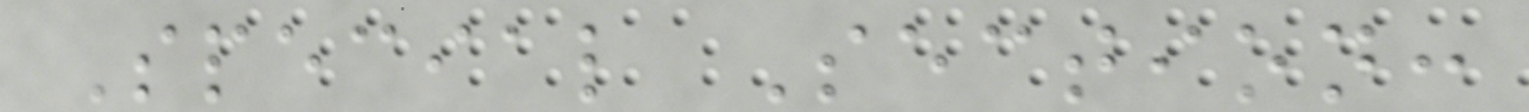Special Section:
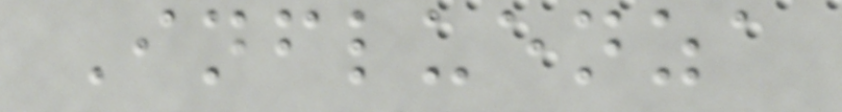Influenza
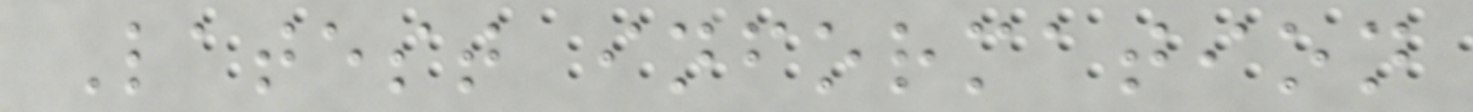Latest information
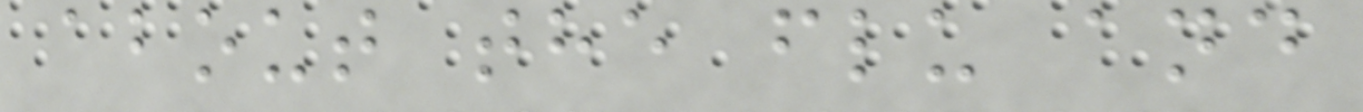about the flu and
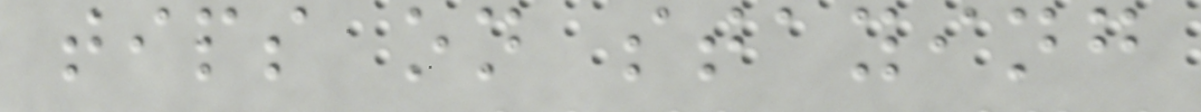tips on staying
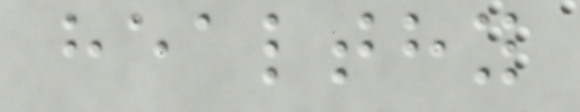healthy
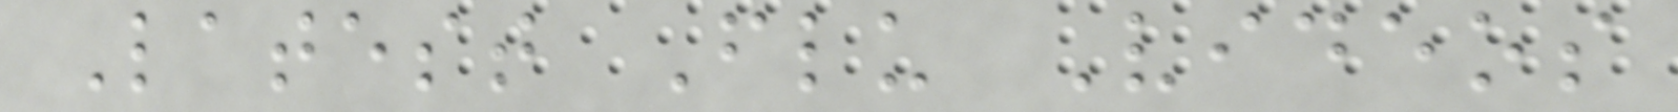Latest Flu Videos
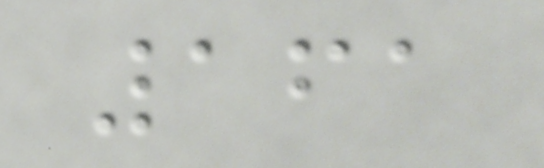161
